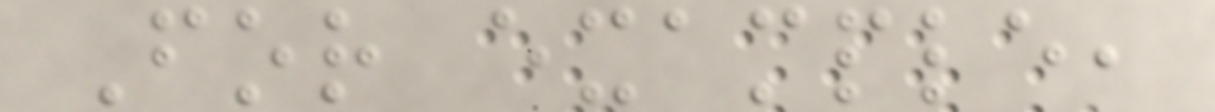For example,
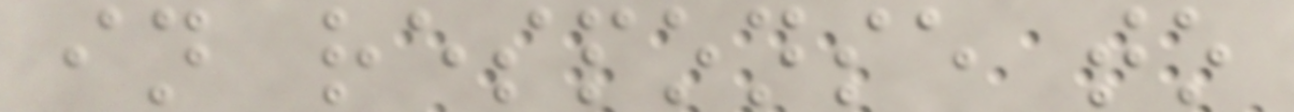in response to
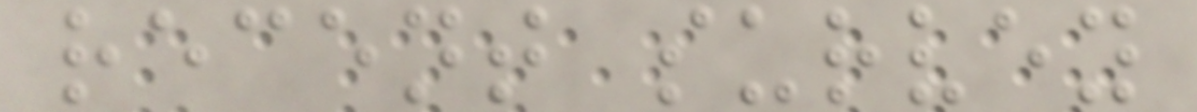recent survey
